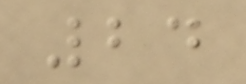24
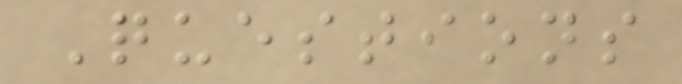Questions
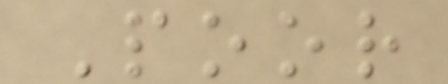Poor
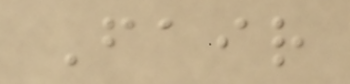Fair
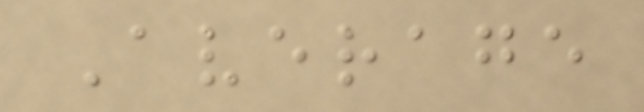Average
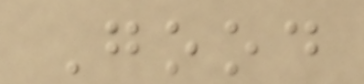Good
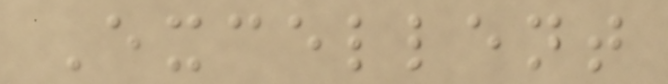Excellent
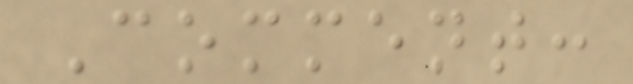Comment:
